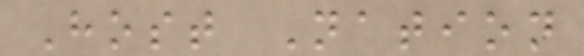Host Nation
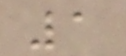1
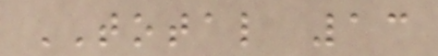TOTAL 13
